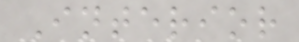Interior
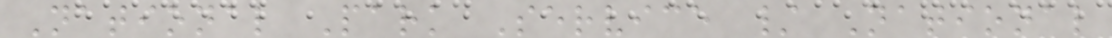National Park Service / National
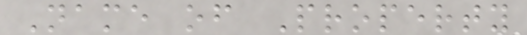Name of Property
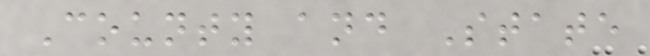County and State
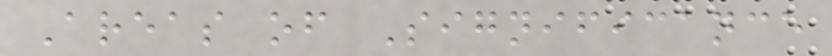Areas of Significance
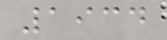1934
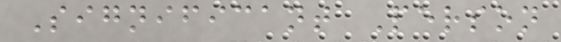Significant Person
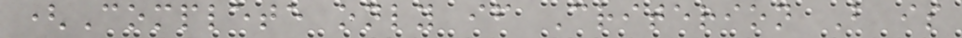(Complete only if Criterion B is
